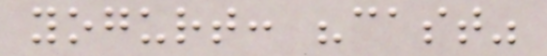yogurt: "cast"
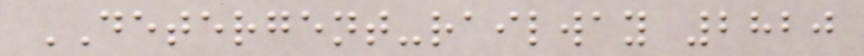DETERGENT-railway 2820
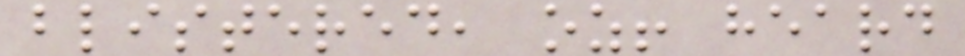blistered, oz! heard
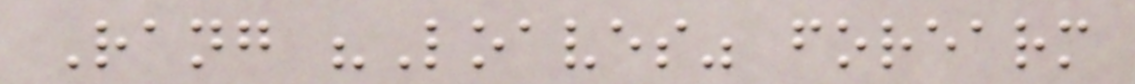Rang "Loaves" forearm
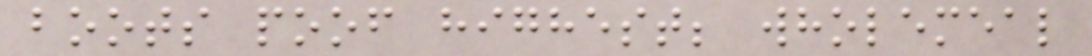boots poof highest; wholemeal
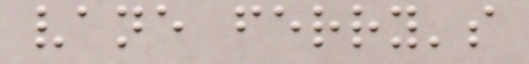vane ferry's
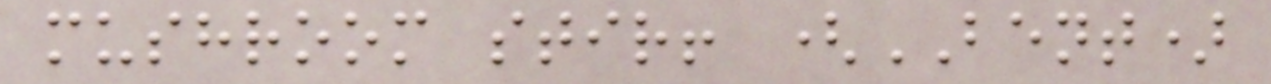mushroom stir! (BENT)
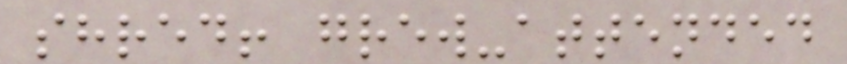shred! grew-attended
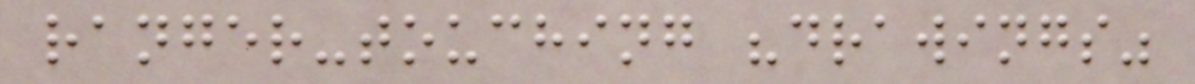ranger-touching "drawings"
